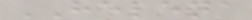HELENA
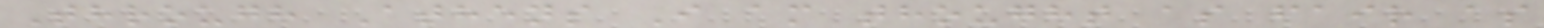Through Athens I am thought as fair as
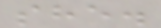she.
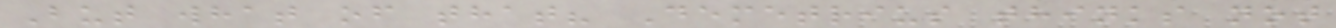But what of that? Demetrius thinks not
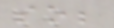so;
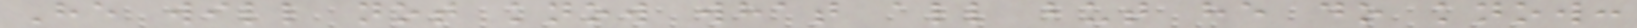He will not know what all but he do know:
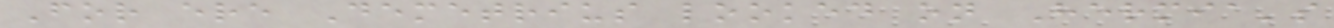For ere Demetrius looked on Hermia's
